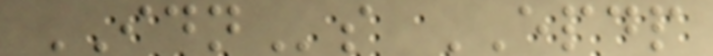IDNs EPDP
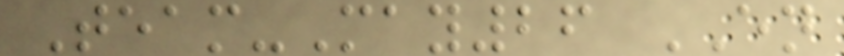Team-May26 EN
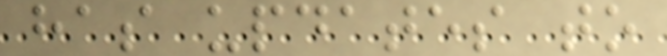has updates to
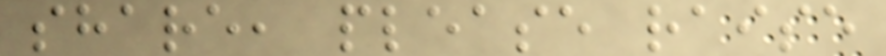share, please raise
